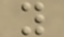y
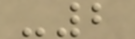-2
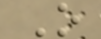O
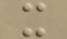x
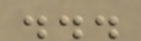...
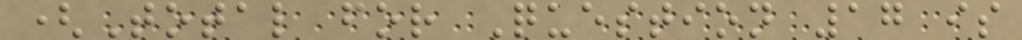(Total for Question 17 is
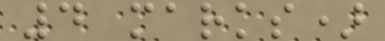4 marks)
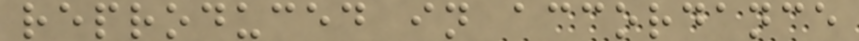reproduced in accordance
